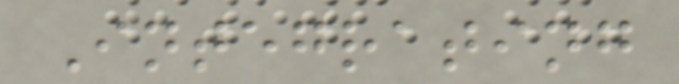Integrating
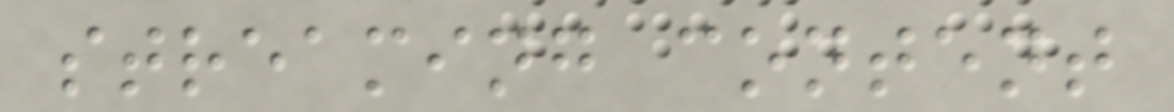streaming content
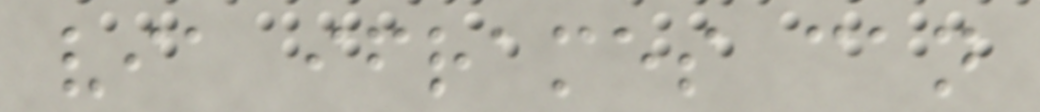via iframes can
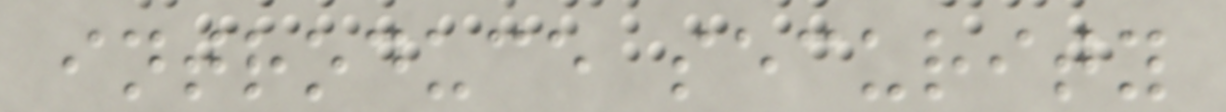introduce security
